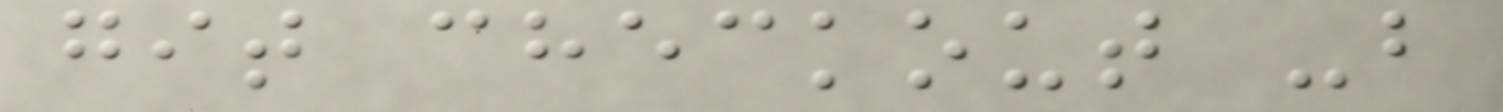git checkout -b
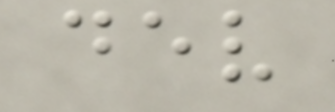dev
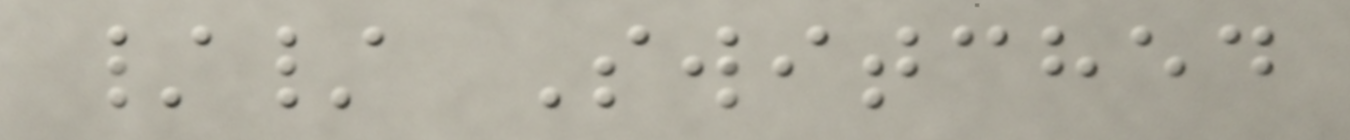// Switched
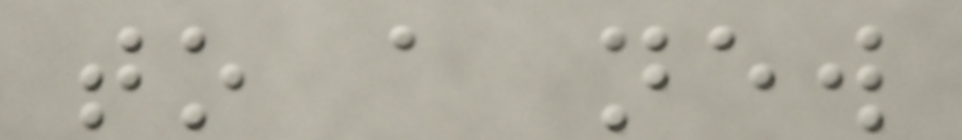to a new
